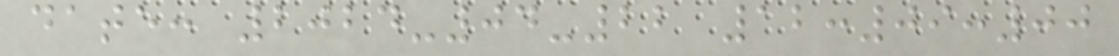date: 2024-04-22 12:09:00
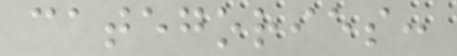categories:
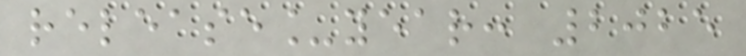release_year: 2025
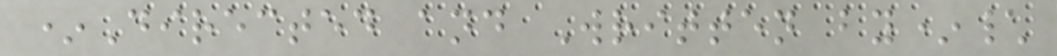*Directed and Written by*\
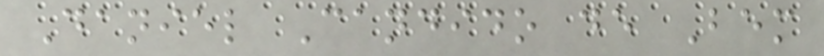Daniel Candido de Bem
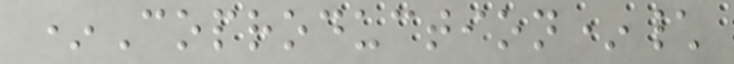*Coproduction*\
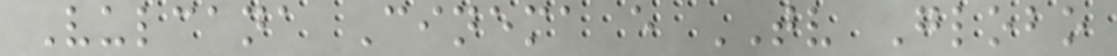Vulcana Cinema e TV Globo
